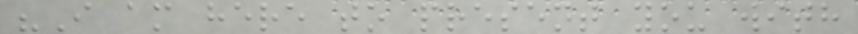"I am here to present you with
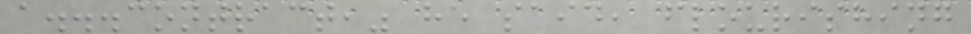a...contract," he said, flourishing
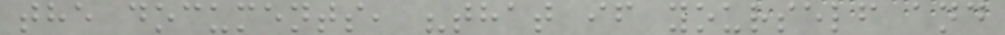the documents, "that if yourself and
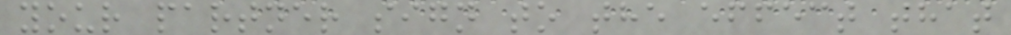your partner sign to the effect that
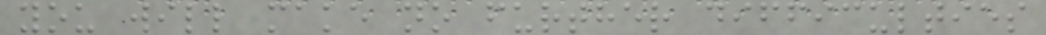you will make no further difficulties
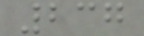237
